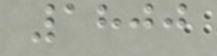1800
